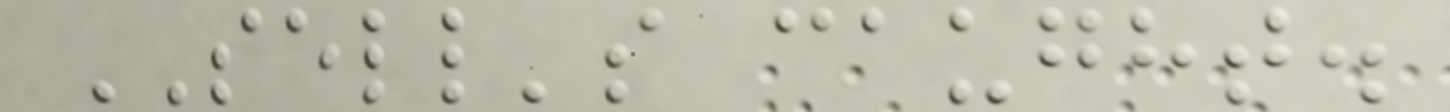SELL's caught.
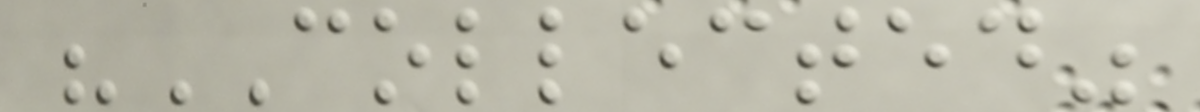"COLLECTED"
